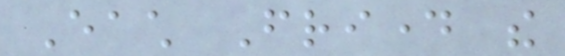Each Friday the
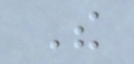The
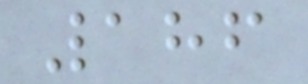186
